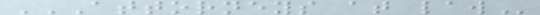ATTORNEYS AT LAW
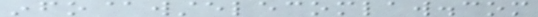info@wstelecomlaw.com
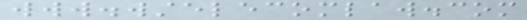www.wstelecomlaw.com
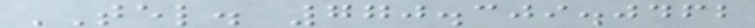TEL. 770.309.0462
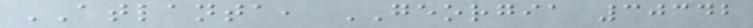ATLANTA, GEORGIA 30342
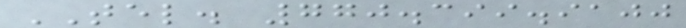TEL. 770.399.9100
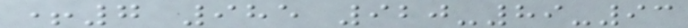+7 985 920-89-93
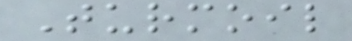Turmoil
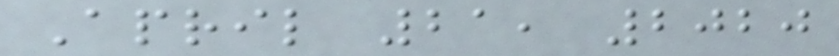April 21, 2020
